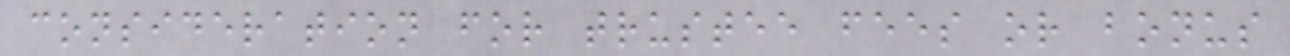consideration for trustee fees or bonus
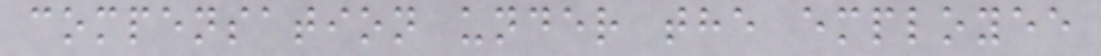compensation under the employee
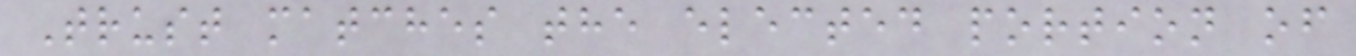Trust matches the elected portion of
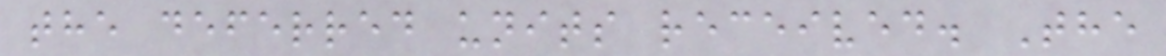the deferred units received. The
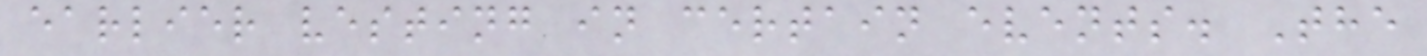earlier vesting in certain events. The
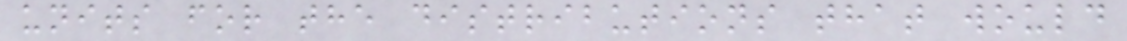units for the distributions that would
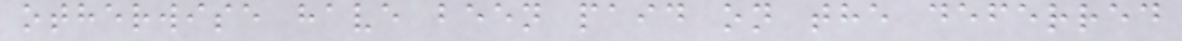otherwise have been paid on the deferred
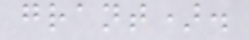grant).
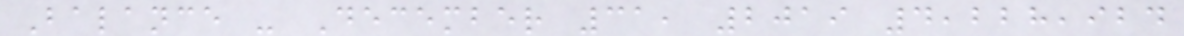Balance - December 31, 2019 4,228,924
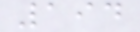194
